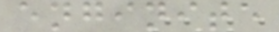enginite
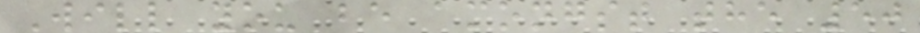Will you be amongst the 50
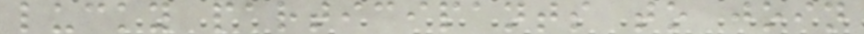lucky participants to join
